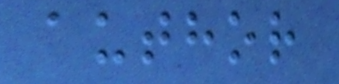author
